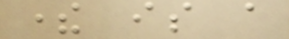there is a
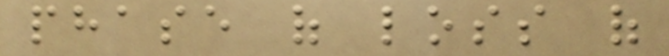phase of loss of
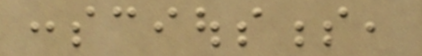consciousness,
